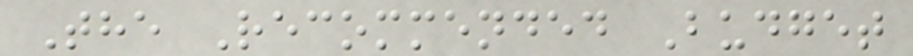The Recommended Budget
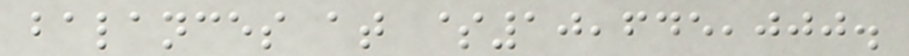balances at $10,645,000.
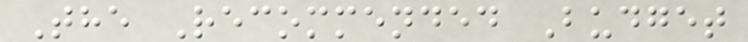The Recommended Budget
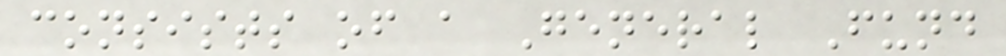consists of a General Fund
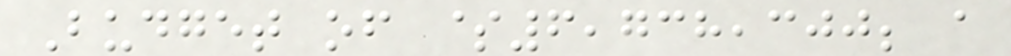Budget of $6,738,300; a
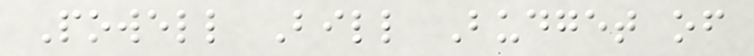Powell Bill Budget of
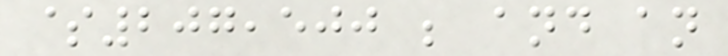$207,500 ; and an
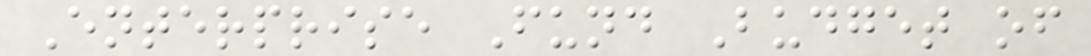Enterprise Fund Budget of
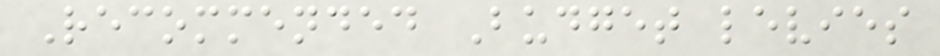Recommended Budget levies
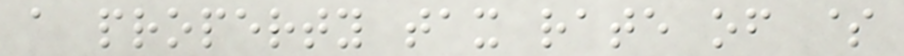a property tax rate of $
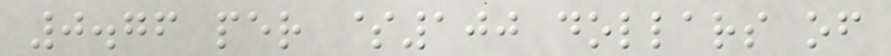0.76 per $100 dollars of
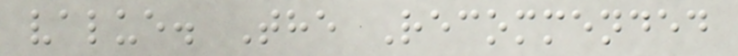value. The Recommended
